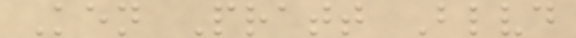Ken Pratt Blvd
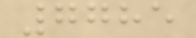7785
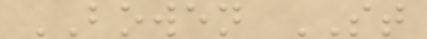BOWEN ST
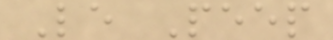Le Peep
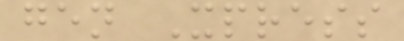gen Xpress
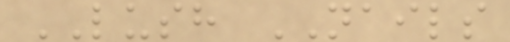LUSH NAILS
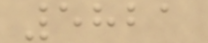5821
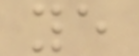ye
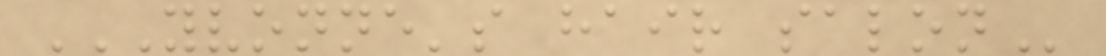YVONNE'S HAIR SALON
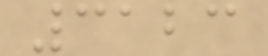3123
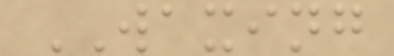WAXING
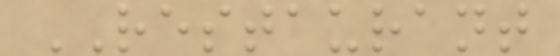RESTAURANT
